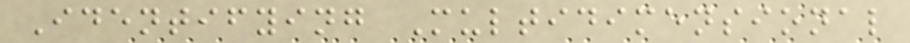Identifying Multidimensional
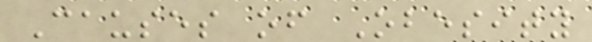Causes of Obesity
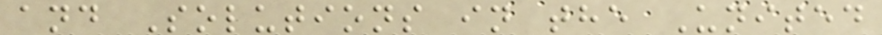and Solutions in the United
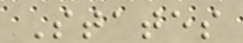States
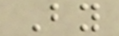By
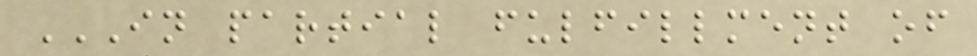IN PARTIAL FULFILLMENT OF
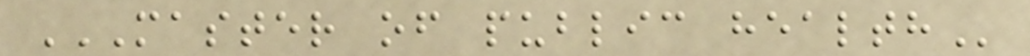MASTER OF PUBLIC HEALTH
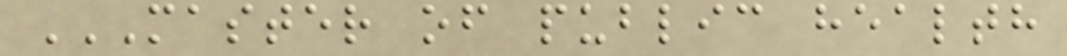MASTER OF PUBLIC HEALTH
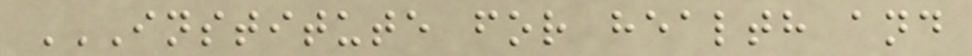INSTITUTE FOR HEALTH AND
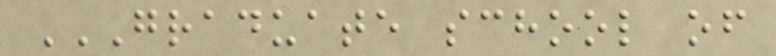GRADUATE SCHOOL OF
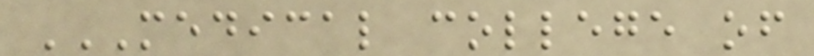MEDICAL COLLEGE OF
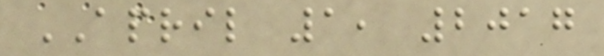APRIL 1, 2017
